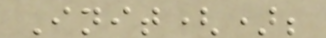Init();
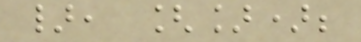}, []);
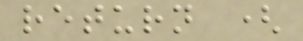return (
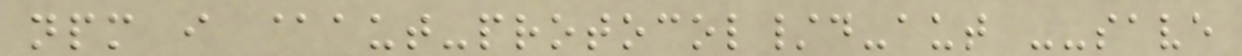npm i @aut-protocol/d-aut --save
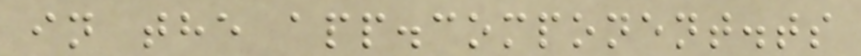in the app.component.ts
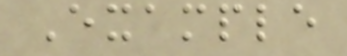Example
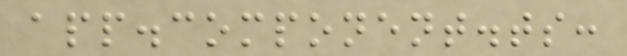app.component.ts:
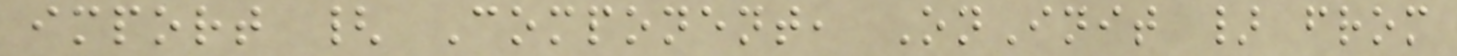import { Component, OnInit } from
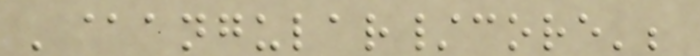'@angular/core';
